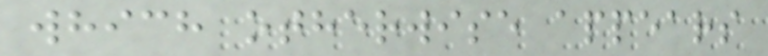which otherwise appears
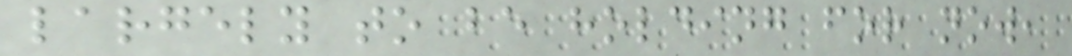largely to be holding for now,
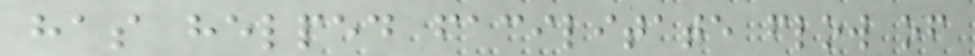has helped facilitate flow of
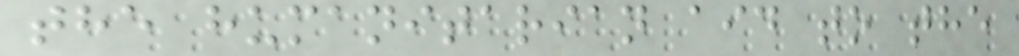the humanitarian aid to the
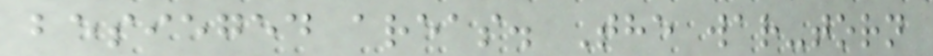besieged areas. The war-torn
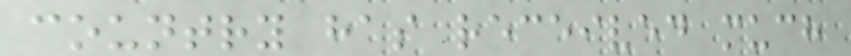country has received much
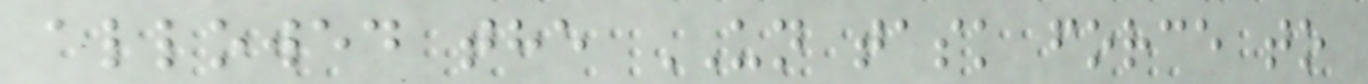allowed the UN task force to
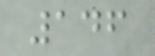146
